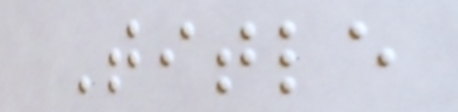Title
